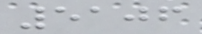5106
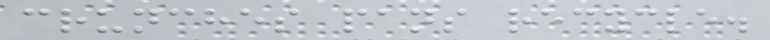crunches pans recycle.
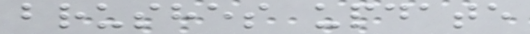brushes update
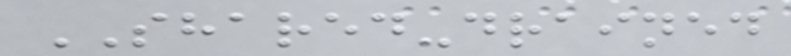SHARED-drained
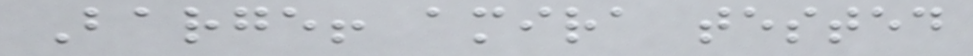Barge! amira tested
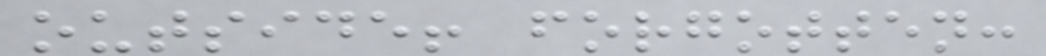outside! forgotten:
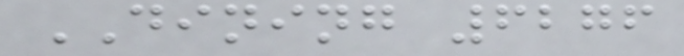DINING 6276
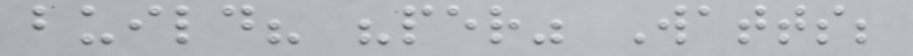build? "per" Watts;
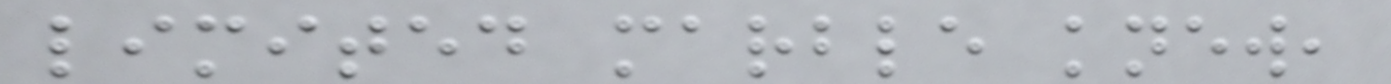limited marble knew,
